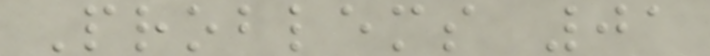Problems 01
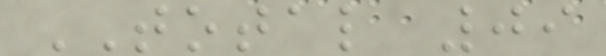TOTAL 09
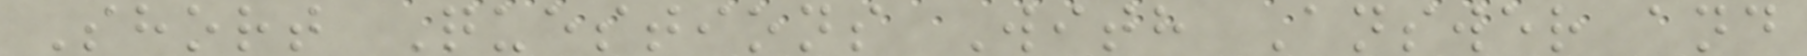Short Questions With Answer and
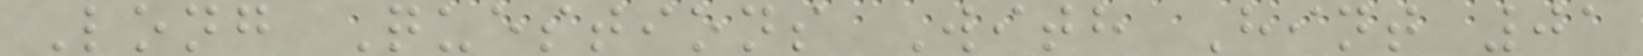Long Questions With Hint 01
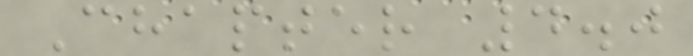Chapter 4.0
